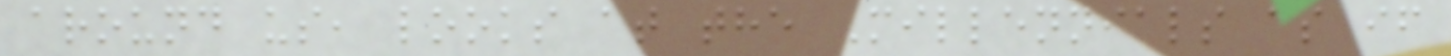around us, looks at the Millennials as if
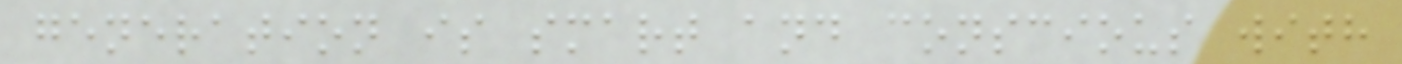generation is smart and conscious with
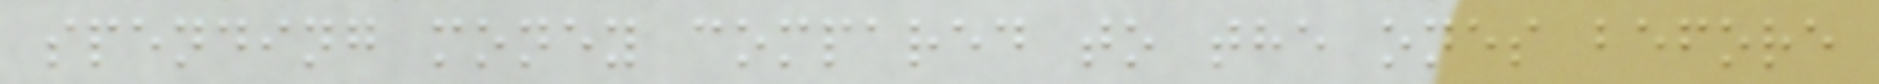spending money compared to the ones before
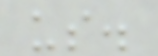us.
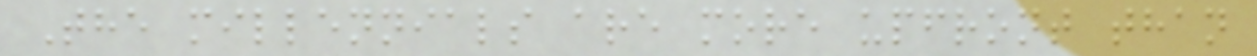The millennials are more upfront than
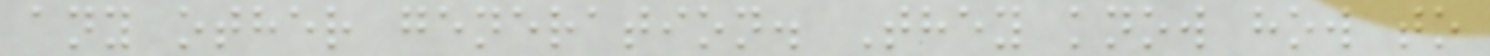any other generation. They know how to
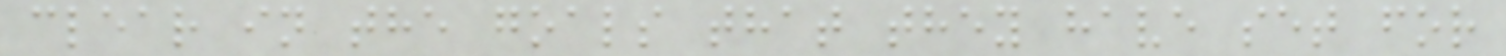clear in the goals that they have set for
